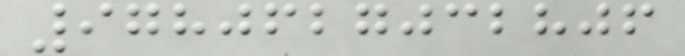9780627032806
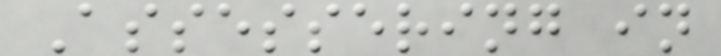Assessering in
